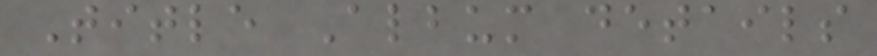Title Album details
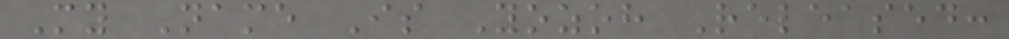My Name Is Yozoh Released:
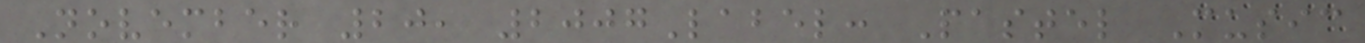November 20, 2007Label: Pastel Music
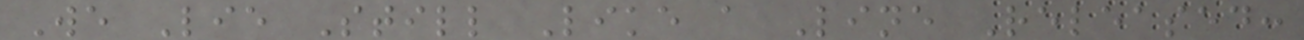We Lie Still Like a Line Released:
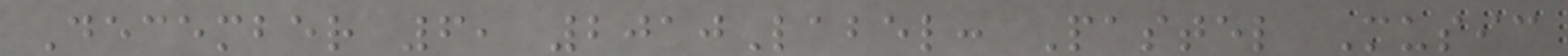December 6, 2010Label: Pastel Music
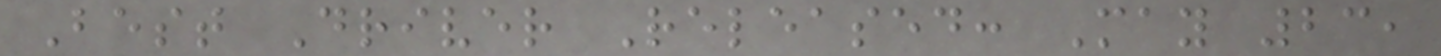Best Driver Released: May 23,
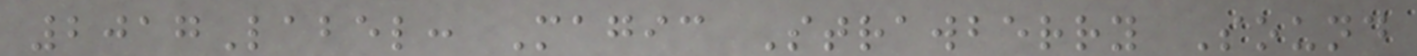2017Label: Magic Strawberry Sound
